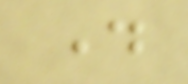day
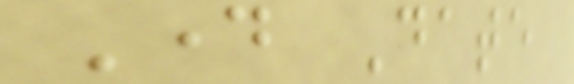Day Date
